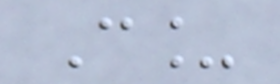C_
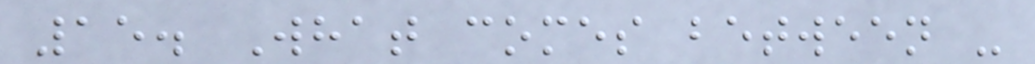15. What comes between -
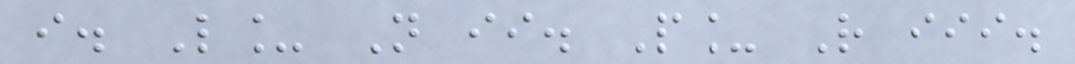i. L_ N ii. P_ R iii.
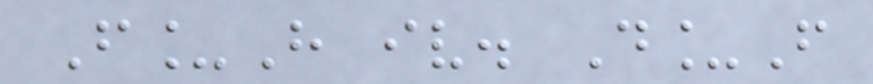F_H iv. D_F
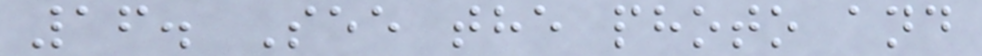16. See the photo and
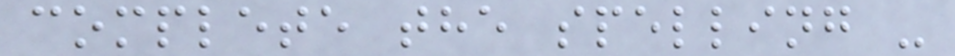complete the spelling -
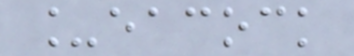_eacock
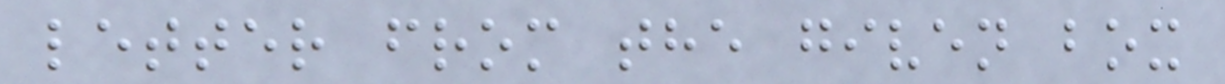letter from the given box
